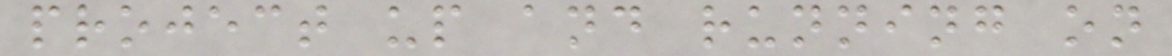project up and running on
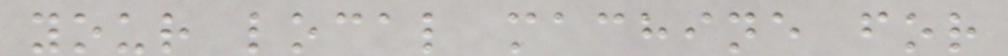your local machine for
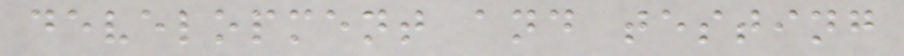development and testing
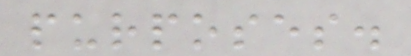purposes.
